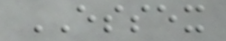ESSEX
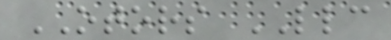OTORS LLC
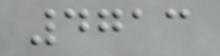4713
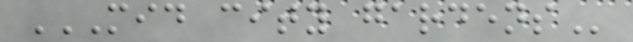MID CITY GARDENS
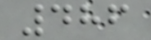486
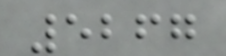5267
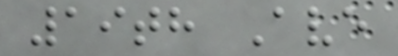19th Ave
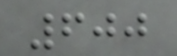600
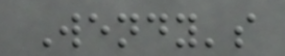Wendy's
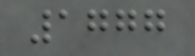1777
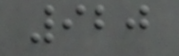920
